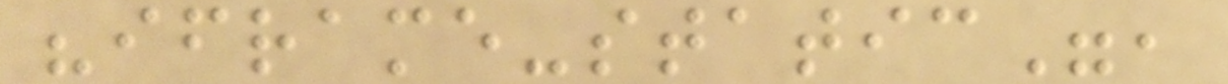"iframe-static",
